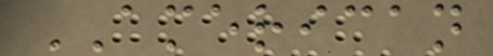AMERICAN
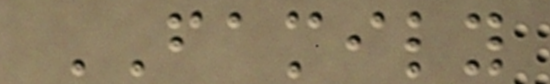FAMILY
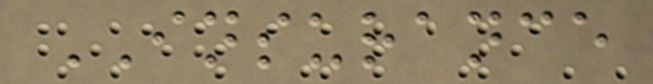INSURANCE
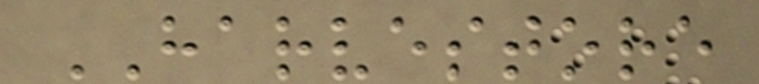HARVESTORE
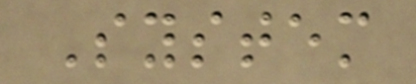System
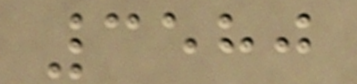3580
